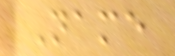Name
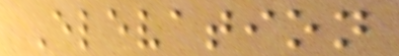Elevation
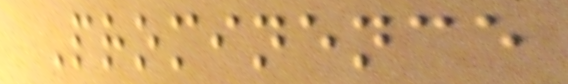Prominence
